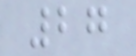27
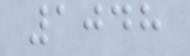1048
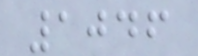1046
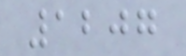1207
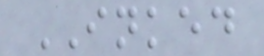INKED
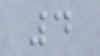4
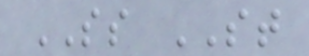SS ST
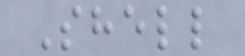Shell
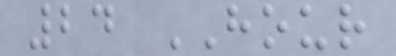24 HOUR
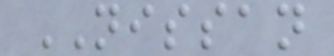NISSAN
